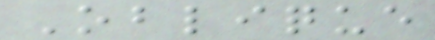Oblique
